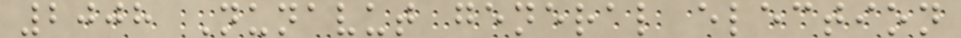2008 Nunavut general election
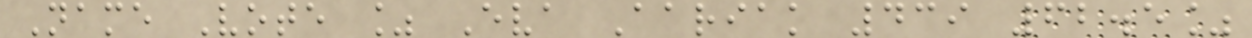Name Vote % Eva Aariak 439 62.5%
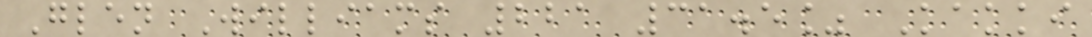Glen Williams 221 31.5% Kakki
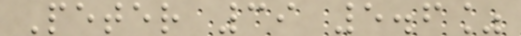Peter 39 5.6%
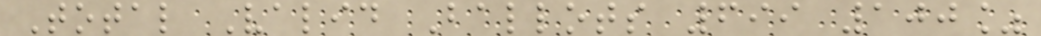Total Valid Ballots 699 100%
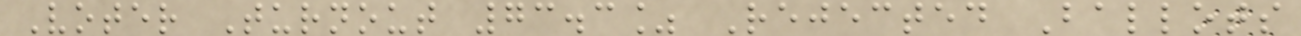Voter Turnout 73.3% Rejected Ballots
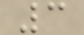3
